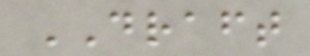DRAFT
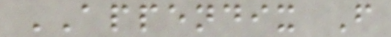APPENDIX F
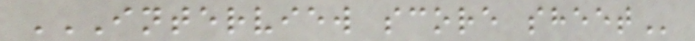INTERVIEW SCORE SHEET
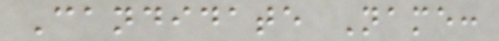Candidate Name:
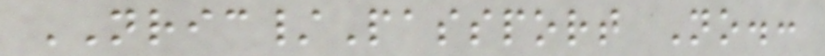NRIC/Passport No.:
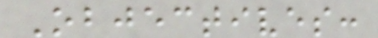Objectives:
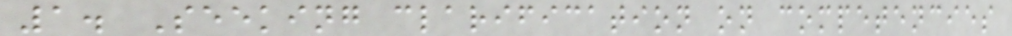1. Seeking clarification on competencies
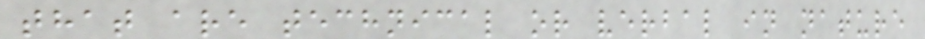that are technical or verbal in nature
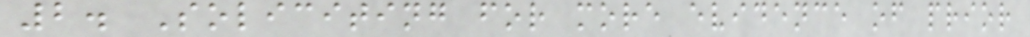2. Soliciting for more evidence of prior
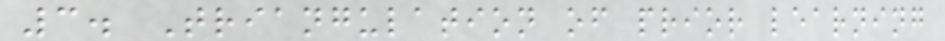3. Triangulation of prior learning
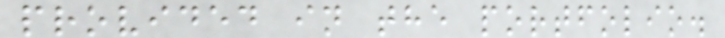provided in the portfolio.
